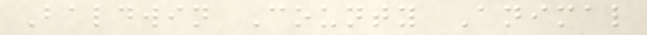Baldwin County Animal
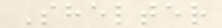Shelter
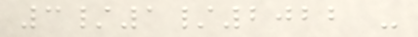3/1/2022 -
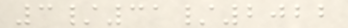3/31/2022
